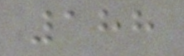188
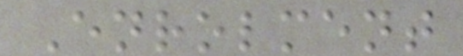Enrolment
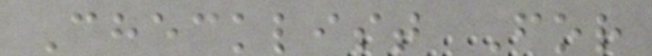Checklist For
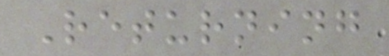Returning
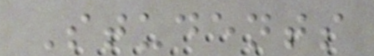Students
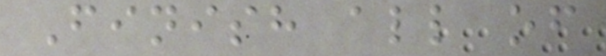Finish all of
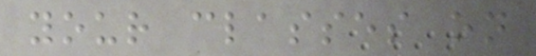your classes on
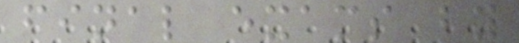final exams by
